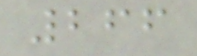266
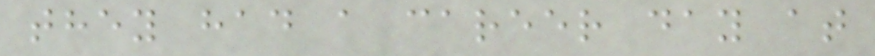they had a career day at
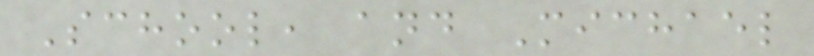School, and Michael
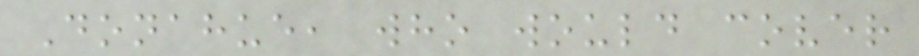Donahue, who would cover
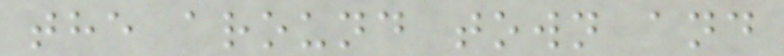the around town and
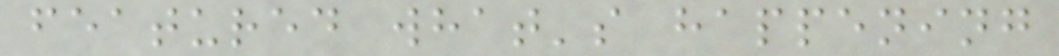featured what's happening
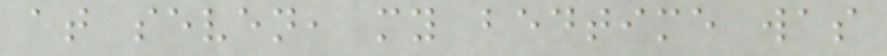at seven, my bedtime was
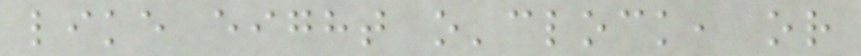like eight o'clock, or
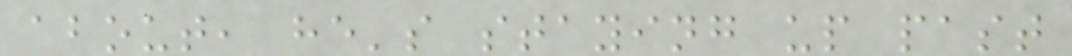about, he's staying up past
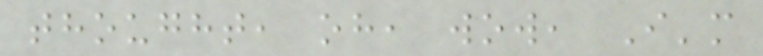thought, oh, wow, I'm
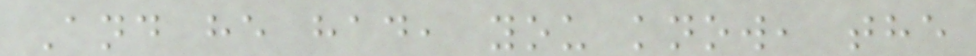And he had, you know, the
